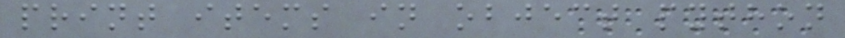print items in object python
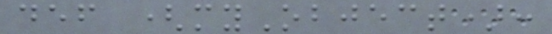def (myObject):
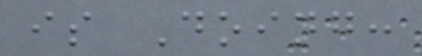is Doing:
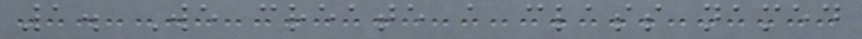1. We create a class named
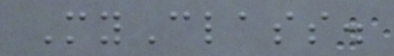MyClass.
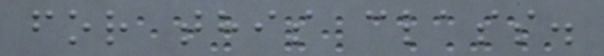for this class.
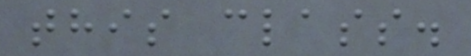this class.
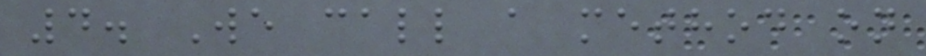4. We call a method on
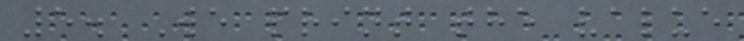5. We print the value
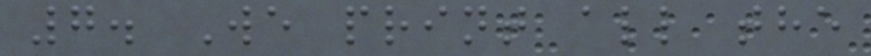7. We print all the
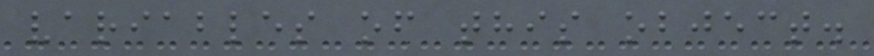variables of this object.
